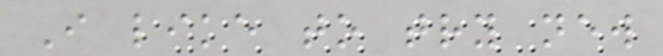I like to try new
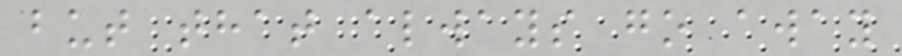but that always go away
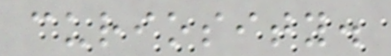curiosity.
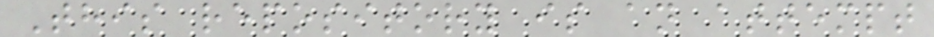This repository is an attempt
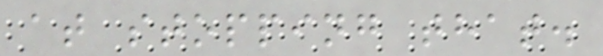at stopping that.
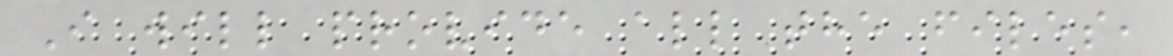I will provide all the files,
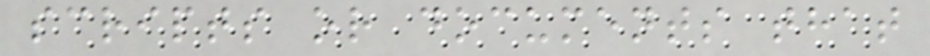scripts or documents that
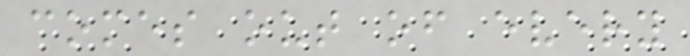comes out of every
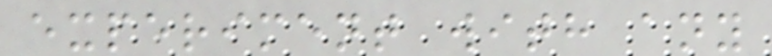experiment with any
